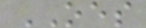OES
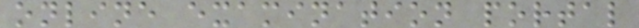online examination portal
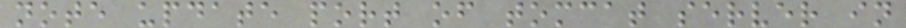note update port of tomcat server in
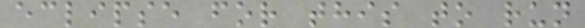eclipse for this to run
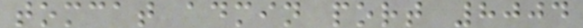tomcat admin port 8004
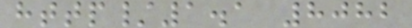http/1.1 8082
